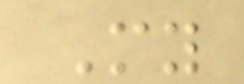My
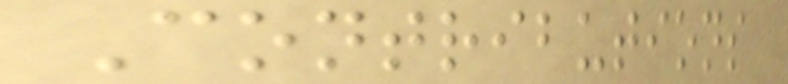Contributions
